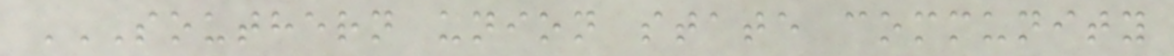SOUTHERN UNION STATE COMMUNITY
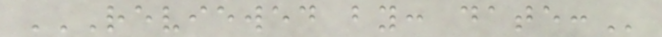REVIEWED BY: DATE:
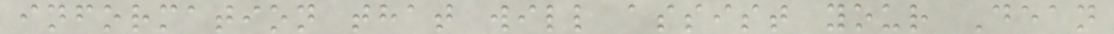information that will assist your Dean
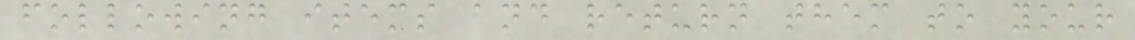following items and return them to your
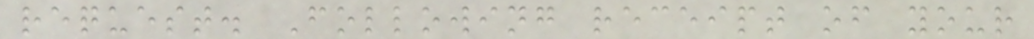request. Following receipt of your
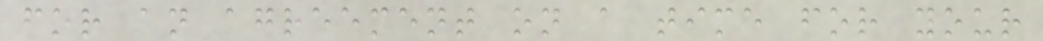for an agreement on a time for your
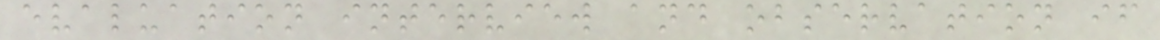evaluation interview and observation if
